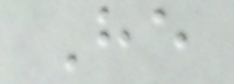He
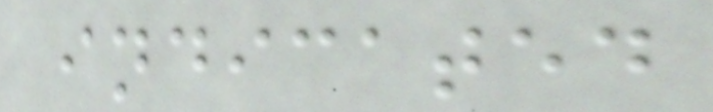indicated
